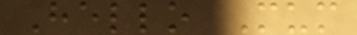Hello Mum
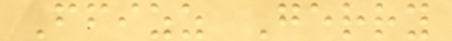Ffizz Gerry
